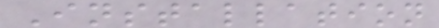Installation
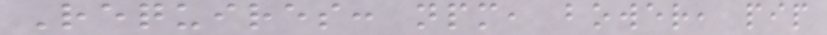Requires: npm, bower, pip
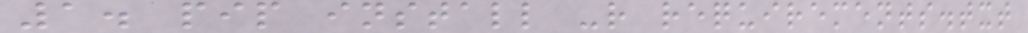1. pip install -r requirements.txt
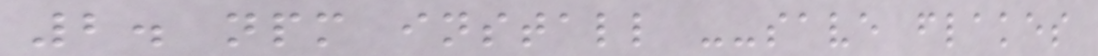2. npm install --save flakes
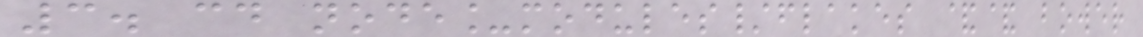3. cd node_modules/flakes && bower
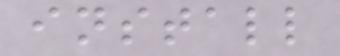install
